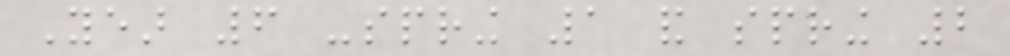Year 6 -spring 1 and spring 2
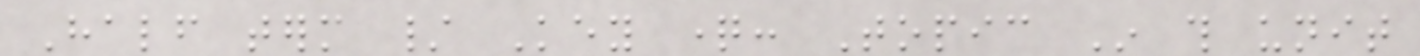Half term / Key question: Topic In this unit
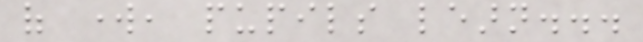of work, pupils learn...
